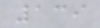139
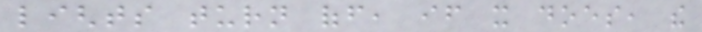lights turn off, if it does, the
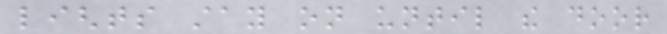lights stay on until the door
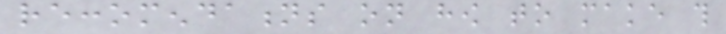reccomendations on how to make this
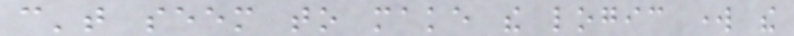can't seem to make the logic work the
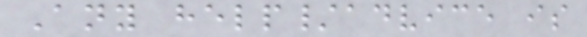Any help/advice is
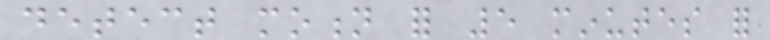detect motion for 5 minutes for
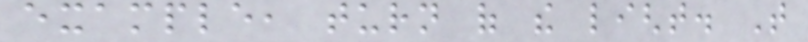example, turn of the light. That
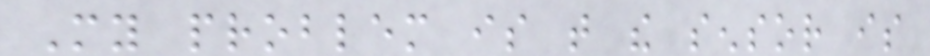My problem is that the sensor is
